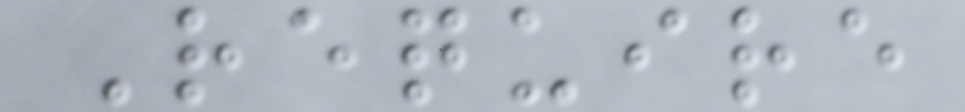Require
